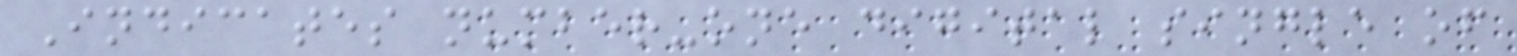Indicates number-one digital single of
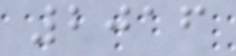2016
